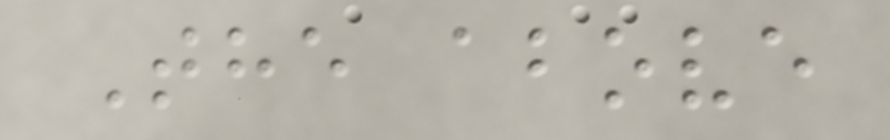The above
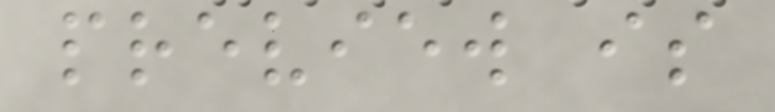preview is
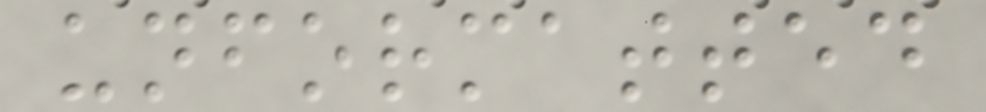unformatted
